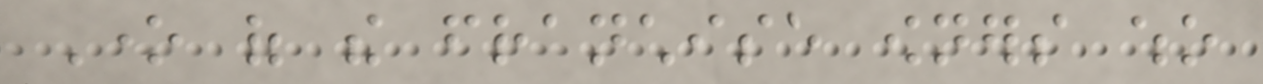One of the franchise owners who
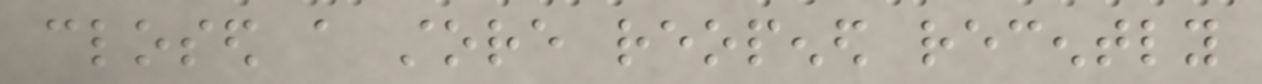closed a store reopened recently
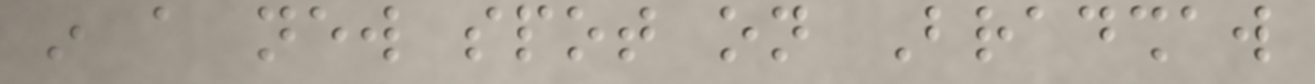in a new spot on Bradshaw
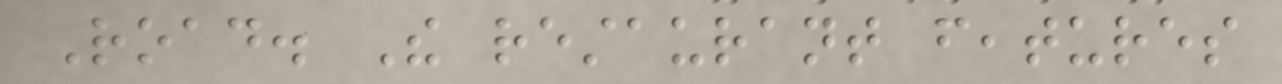Road. The restaurant features
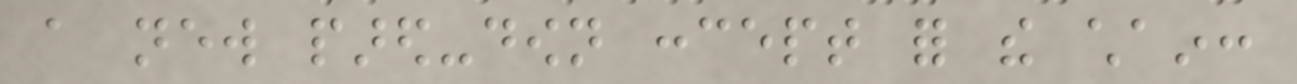a new pared-down concept for the chain:
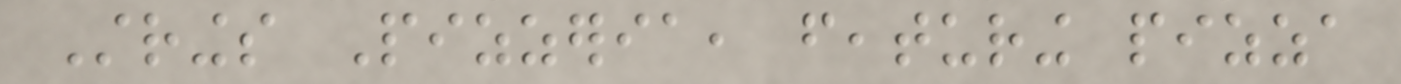Strings Pizzeria, featuring pizza
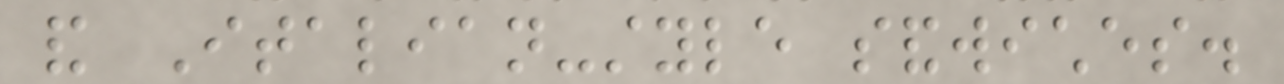and Italian-style sandwiches.
